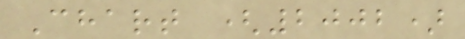Chart (2002)
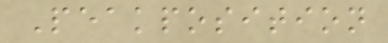Peakposition
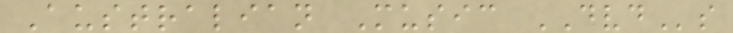Australian Music DVDs
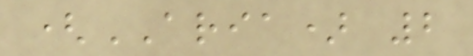(ARIA) 2
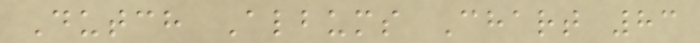Dutch Albums Chart 83
